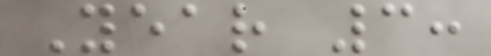Year 3:
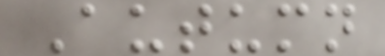Autumn
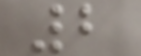2
